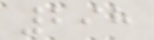298
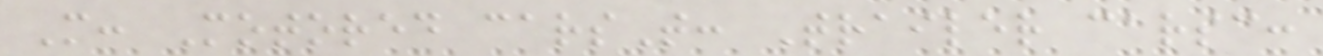M: Motored carsT: Trailer carsc:
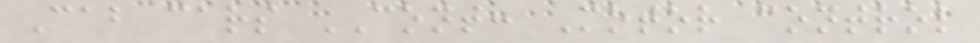Cab cars CONT: Motor control
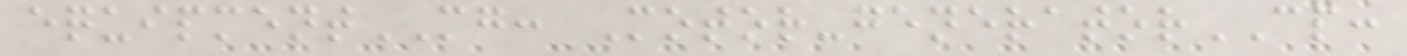equipmentMG: Motor-generatorCP:
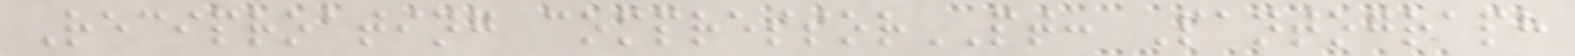Reciproating compressorPT: Pantograph
